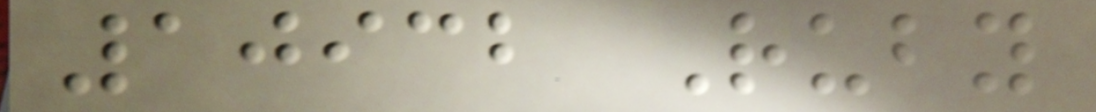10932 Ruby
